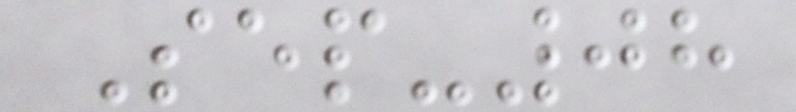Sep-08
